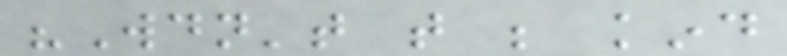"Wouldn't that be kind
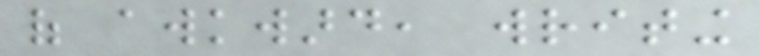of awkward, writing
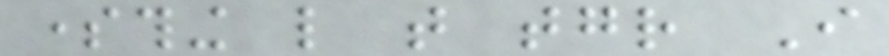something like that together I
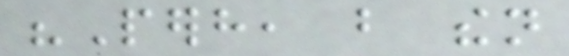"Perhaps, but then
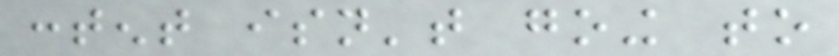content isn't going to
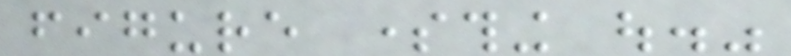figure something out."
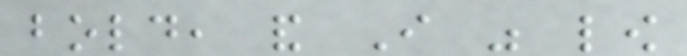bold, and I was low
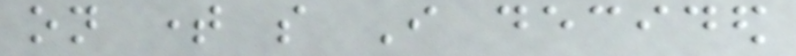on time so I decided
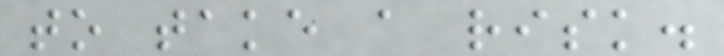to take a risk.
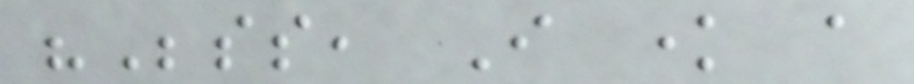"Besides, I know a
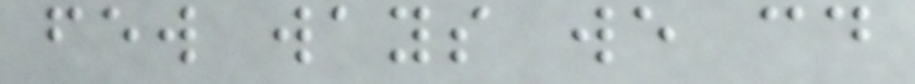few ways we could
